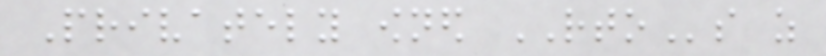Privately owned RTOs as
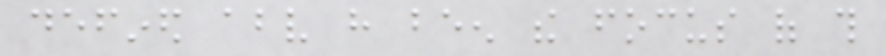defined above have been the focus of this
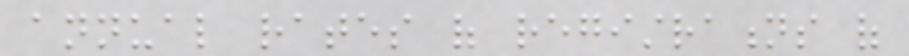annual rates of registrations of
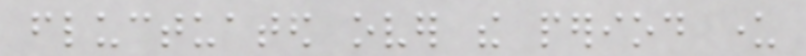fluctuated over the period under
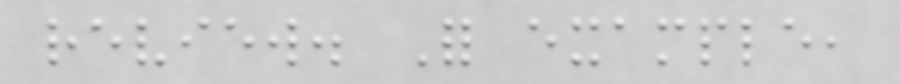review. For example,
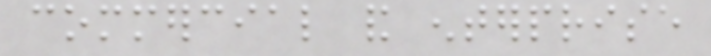commercial and enterprise
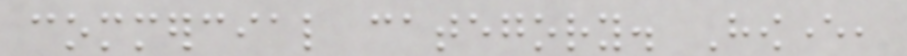commercial category. However,
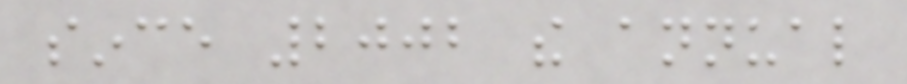since 2002 the annual
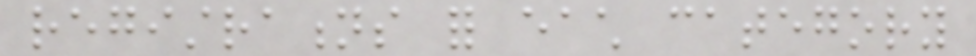registrations for each category
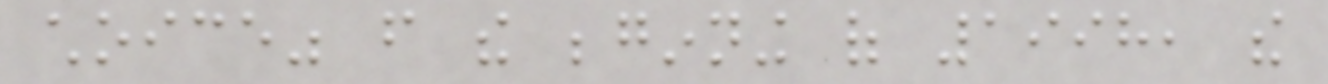choice" from the beginning of 1998, the
